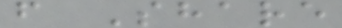f Share
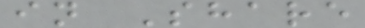in Share
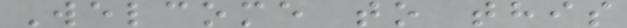Welcome to this
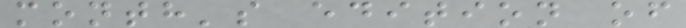month's edition of
